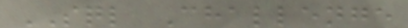SQL Challenge
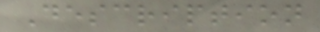Description
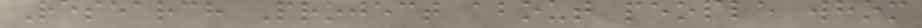Research Project about people whom
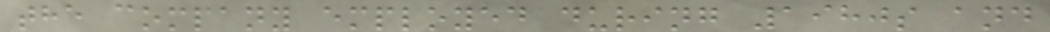the company employed during 1980s and
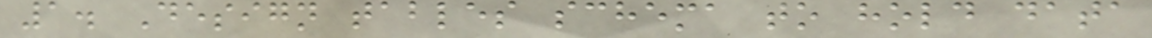1. Design tables schema to hold data
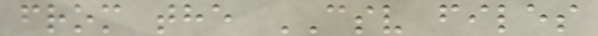from the CSV files
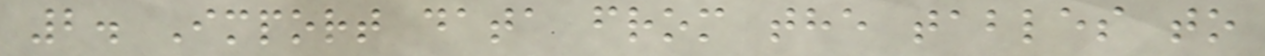2. Import data from the tables to
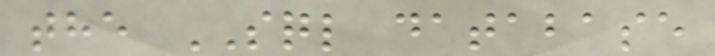the SQL database
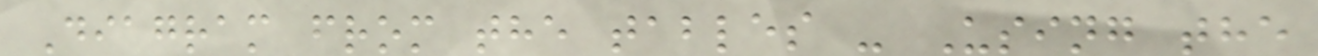Diagram from the tables - Using the
